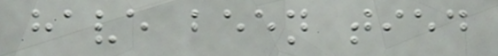have been tied
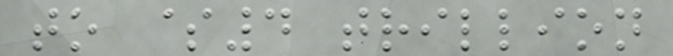to $4 trillion
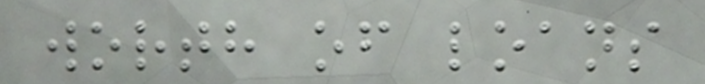worth of loans
